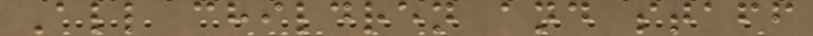All children and staff
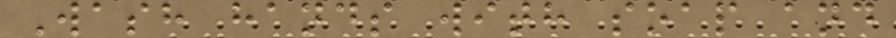Wash hands with soap and
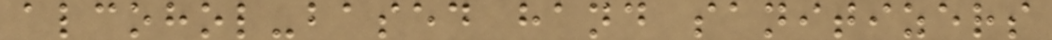alcohol-based hand sanitizers
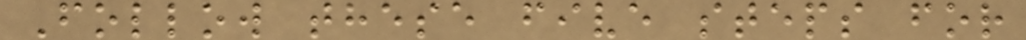Follow these five steps for
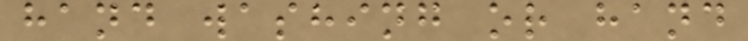hand washing or hand
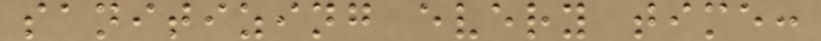sanitizing every time:
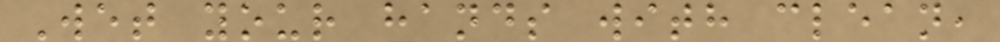Wet your hands with clean,
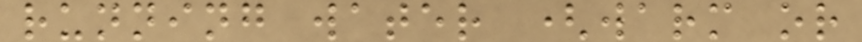running water (warm or
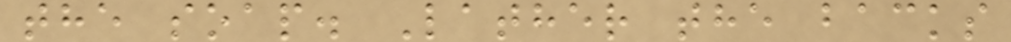the soap. Lather the backs
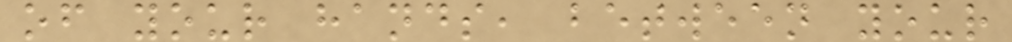of your hands, between your
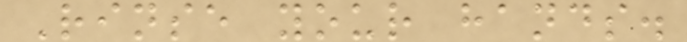Rinse your hands.
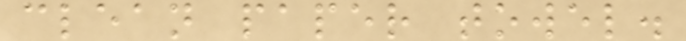clean paper towel.
